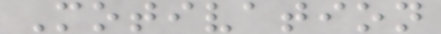Motivation
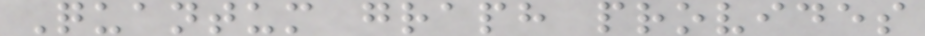Quantum graph provides
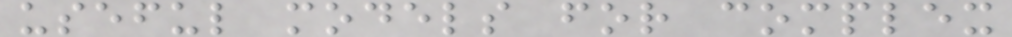useful models for complex
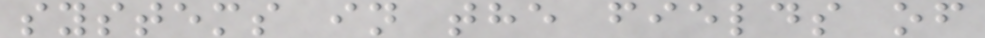systems in the fields of
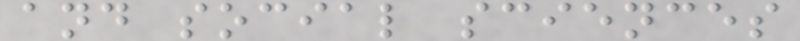and social sciences
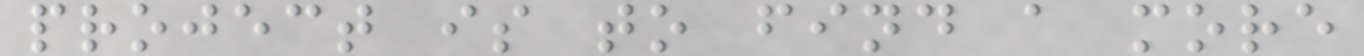project is to find a more
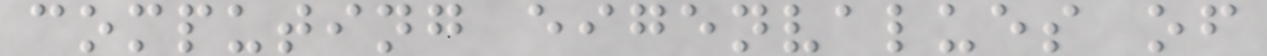computing eigenvalues of
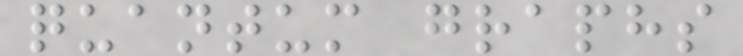quantum graphs
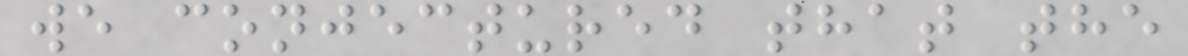we conjectured that the
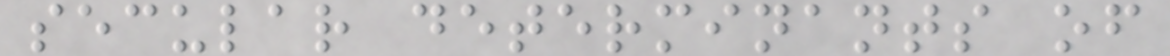secular determinants of
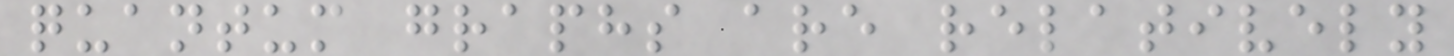quantum graphs are relatively
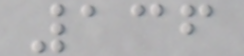136
